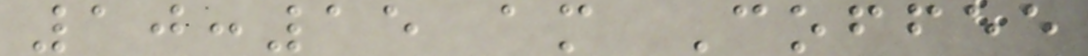10:15 am Coffee
